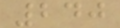240
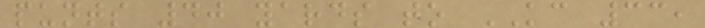punts 40 yards to KC 33,
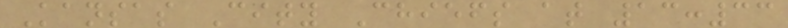Kansas City Chiefs at 13:33
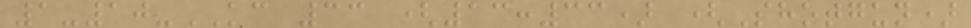1-10-KC 33 (13:33) (Shotgun)
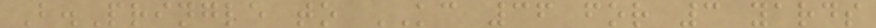B.Pringle to KC 36 for 3 yards
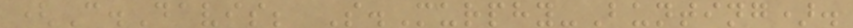(C.Davis; S.Murphy-Bunting).
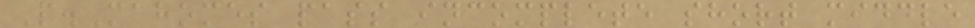P.Mahomes pass incomplete short middle
